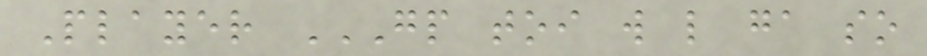Player GP TOI W L GA SO
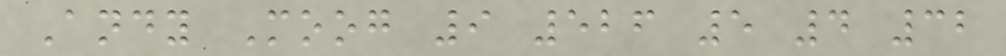Andy Moog 9 526 5 4 32
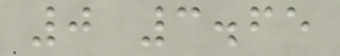0 3.65
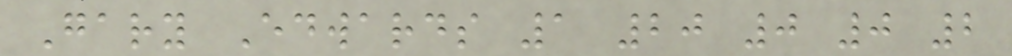Gary Edwards 1 20 0 0 2
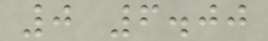0 6.00
